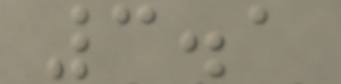3.1
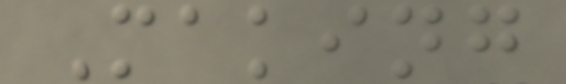Making
